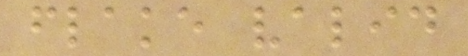flake valid
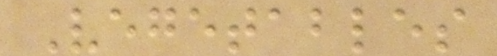Vegetables
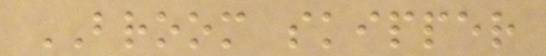BROOM skipper
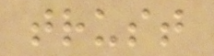trust
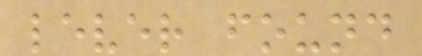lever found
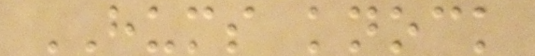HUMS knock
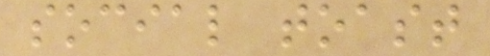social toast
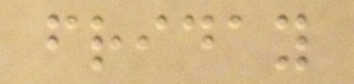friday
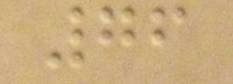76
